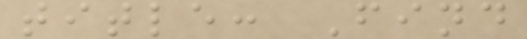title: Find
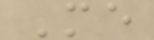Me
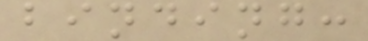binding:
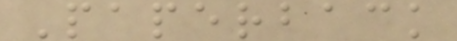Paperback
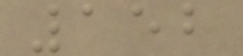152
